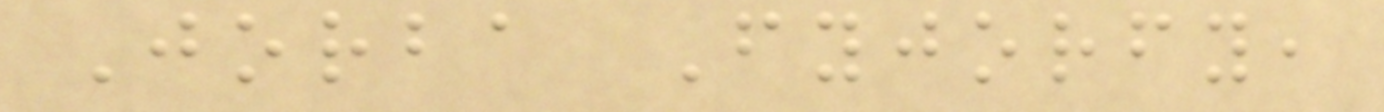Jorba Fyjorfy,
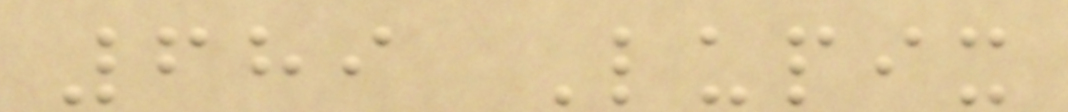689 Lupix
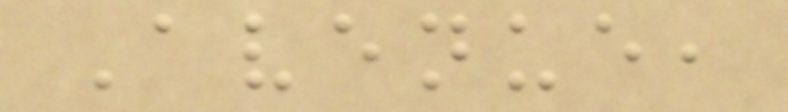Avenue,
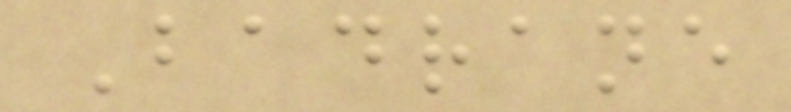Badrane
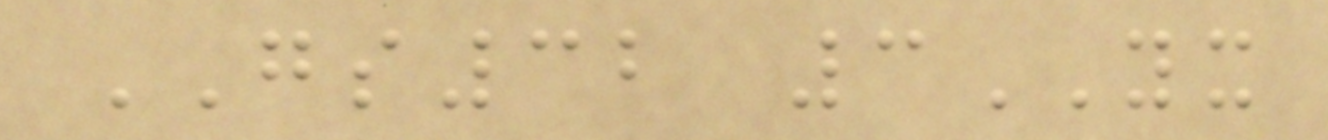GS32 3YX
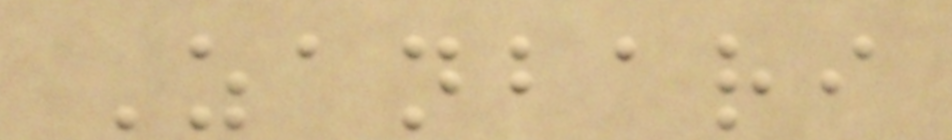Zanbari
